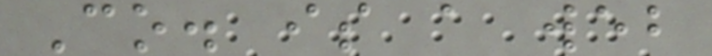Co. is a web
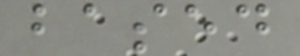based
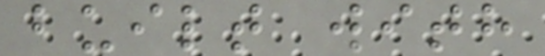built with
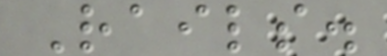Rails.
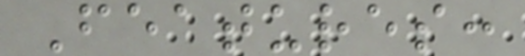Features:
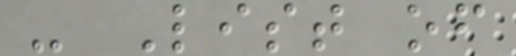- List of
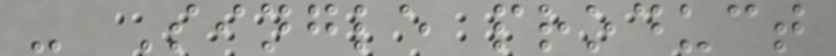- Single product
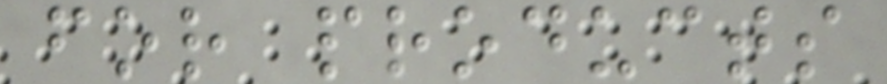for products
